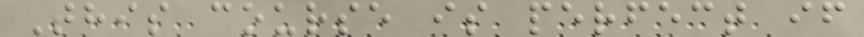This course is perfect if
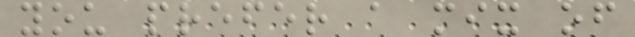you prefer a mix of
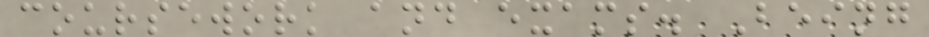coursework and exams. Being
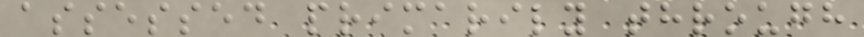assessed primarily through
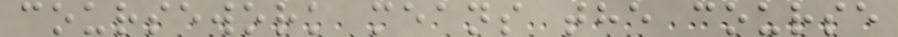coursework means the course
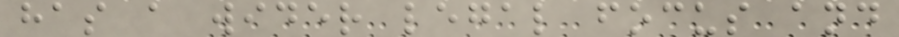has a wider legal focus and
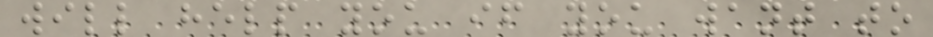will help you if you want to
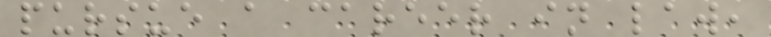pursue a career in law,
